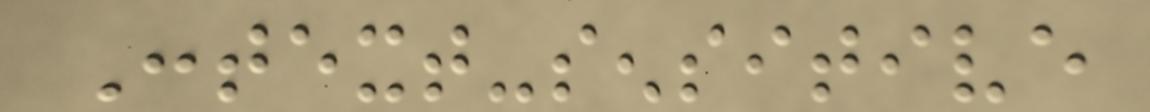Context-sensitive
